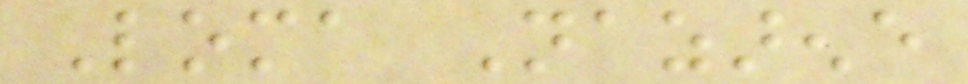Loma Nazarene
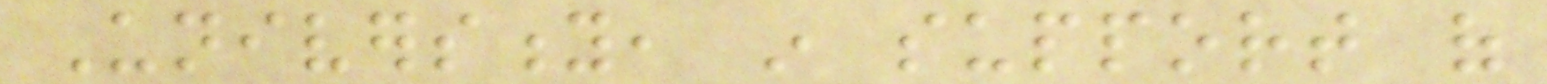University, in support of
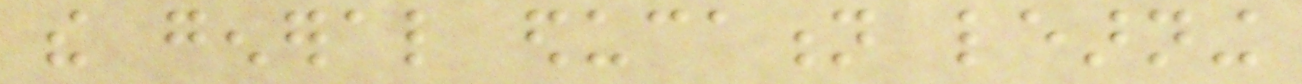the general education learning
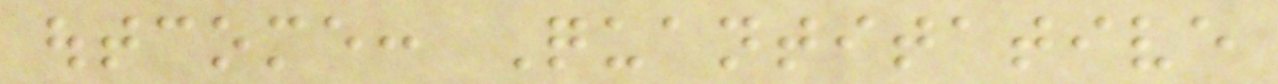outcome: Quantitative
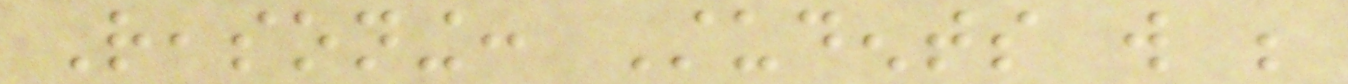Reasoning: Students will be
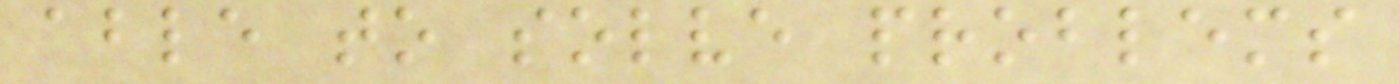able to solve problems
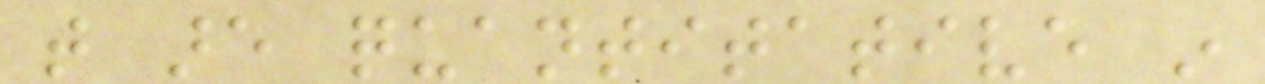that are quantitative in
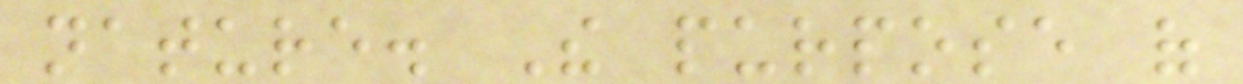nature. The purpose of
